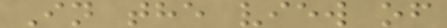In the view of
